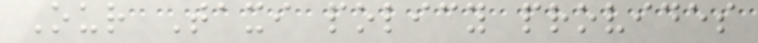Our Taxi policy provides
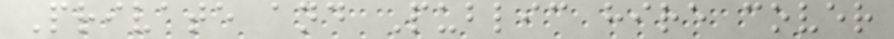Private and Public hire cover
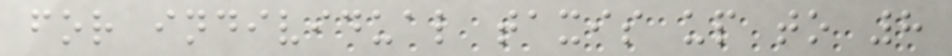for individual taxis up to 8
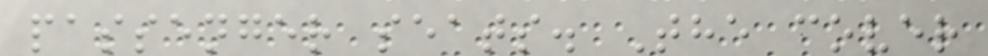passenger seats. The cover
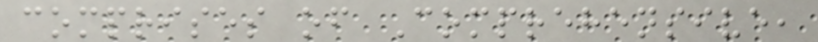comprises of Comprehensive,
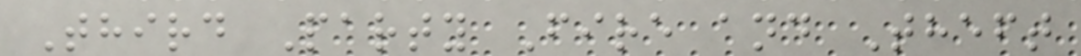Third Party Fire and Theft
